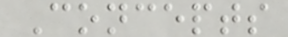Concepts
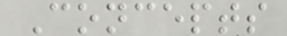Concepts
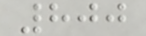800
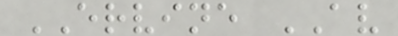ERVINE AV
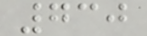730
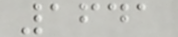1641
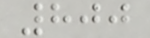800
